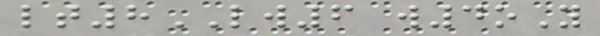lt8LW6 w4oY
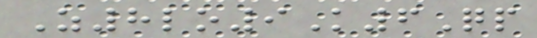Z8lo9K6Qp
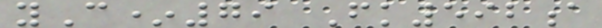yC*79 Fk592a
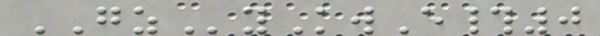GZyKwE#0
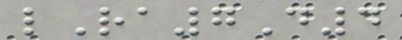lRa7D4
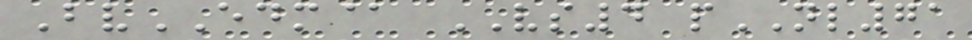BvEDM@ VS4 pNL71
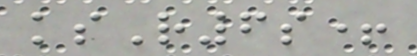ksR6s+
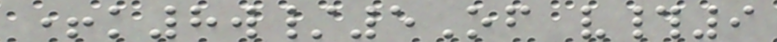+k8w/5Of v#9
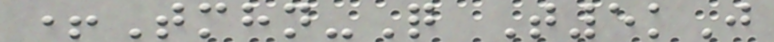+Tmhn-Q T5kJ
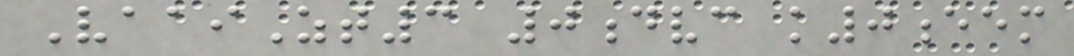VaaiZt3 0dvc k0eem
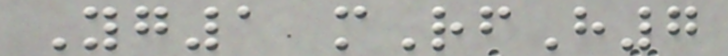Yg1 mRfH7
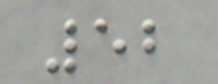52
